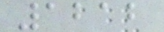1212
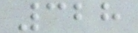328
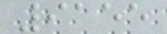9155
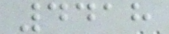4418
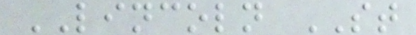LINCOLN ST
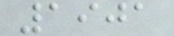1901
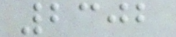2302
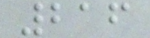216
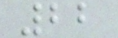22
